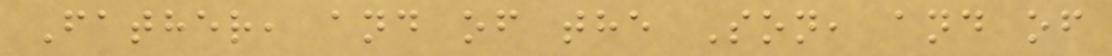Father, and of the Son, and of
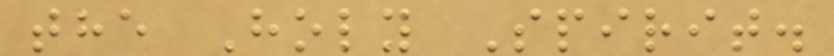the Holy Spirit.
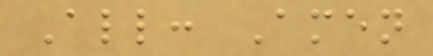All: Amen
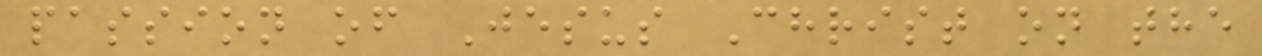passion of Jesus Christ on the
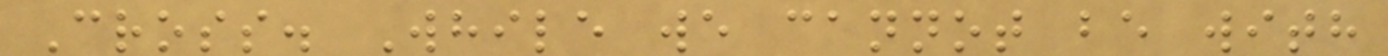Cross. While we cannot be with
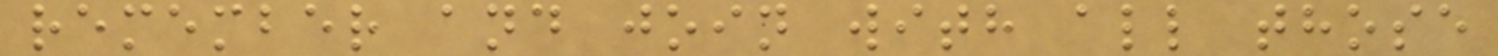remember and join with all those
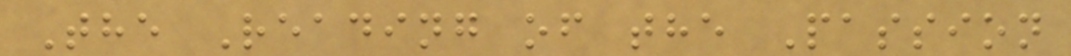The Reading of the Passion
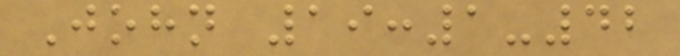John 19:1-42
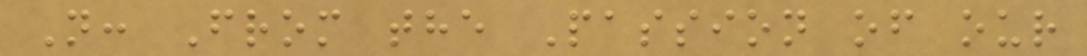N: From the Passion of our
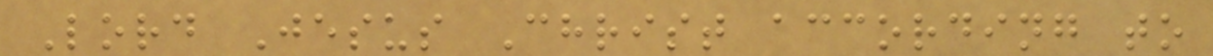Lord Jesus Christ according to
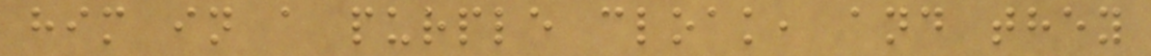him in a purple cloak, and they
